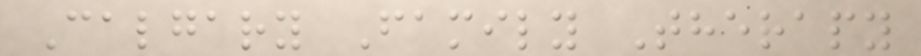Calgary Family Therapy
